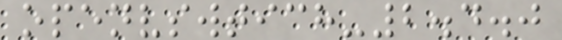openvswtich-2.4.0
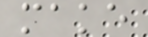make
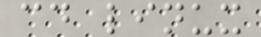cd linux
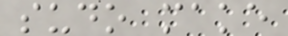sudo make
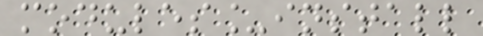modules_install
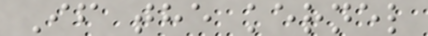If the kernel
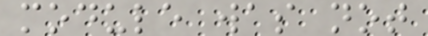module was not
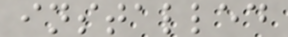installed
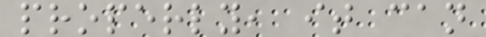properly, it can
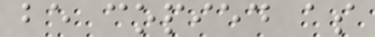be copied as
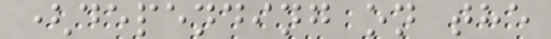(depending on the
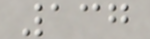137
